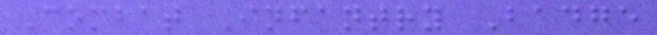Combat Infantry Badge
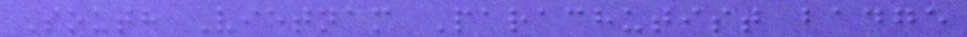South Vietnam Parachutist badge
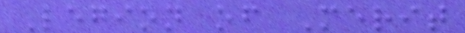Legion of Merit
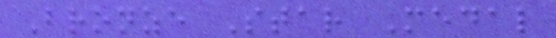Bronze Star Medal
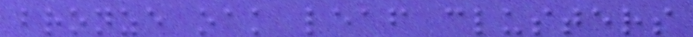bronze oak leaf clusters
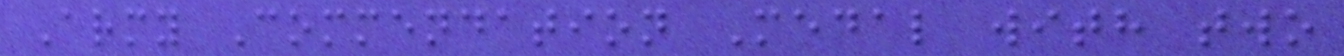Army Commendation Medal with two
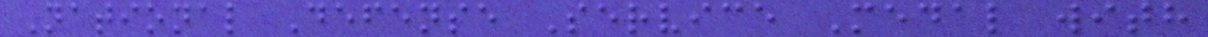National Defense Service Medal with
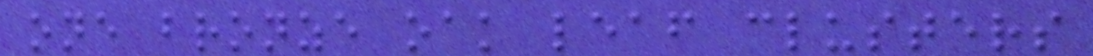one bronze oak leaf clusters
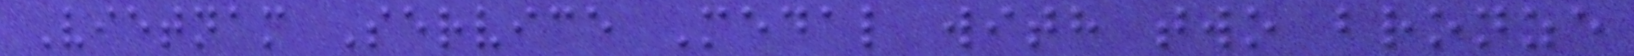Vietnam Service Medal with two bronze
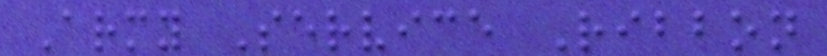Army Service Ribbon
